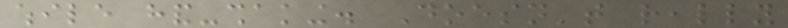while hand-shaking. Doesn't really
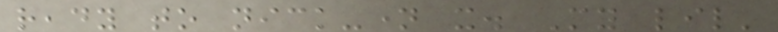ready to nick-name it. My lil'
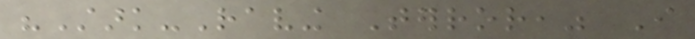"Stark-Raving Terror," I
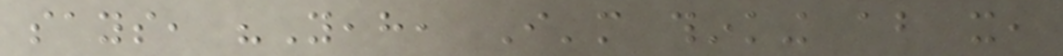says, "Yeah, I'm thinking about it,
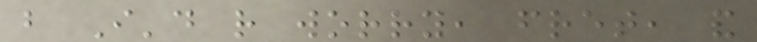but I'd rather worry, fret, and
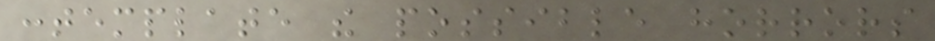contemplate the possible horrors
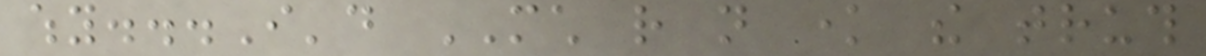why...I'd MUCH rather not know the truth
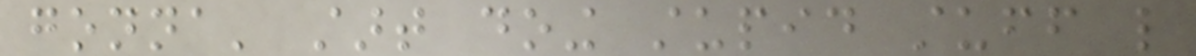gonna' start doing stupid stuff like
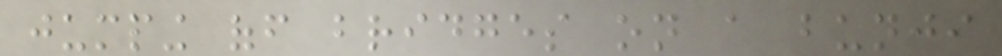jumping off bridges on a bunji
